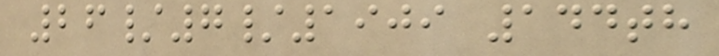26/7/1909 144th
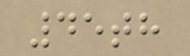45th
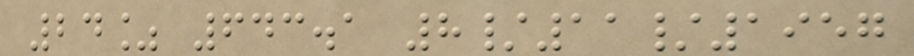24% 643.1 8/11/1957
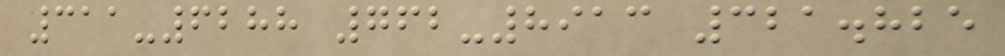311-6288 762-8913 321.825
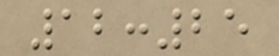12:25
